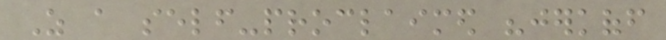As a self-proclaimed "jerkoff
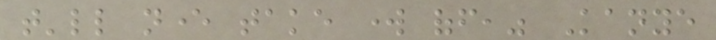that'll never take work off," Kanye
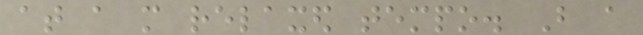at a more relaxed tempo. But a
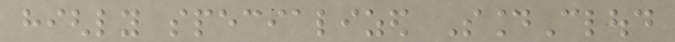highly specialized SoundCloud
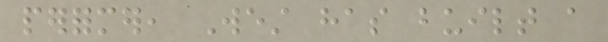performer, West has built a
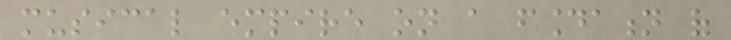musical empire on a foundation of
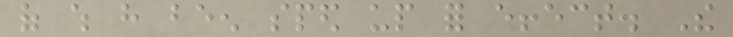of which have been sped up for effect. The
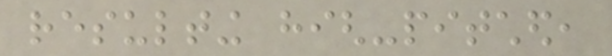resulting high-pitched,
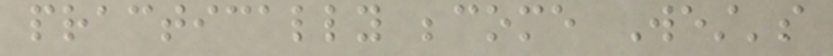practically become West's
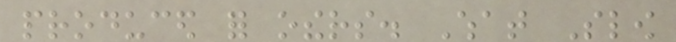produced for others. What Slow
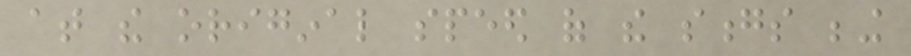at the original speed of the songs being
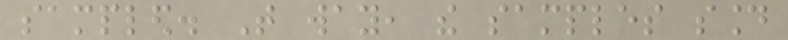sampled. That way, the samples sound
